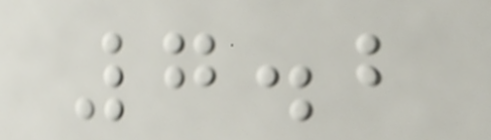7.2
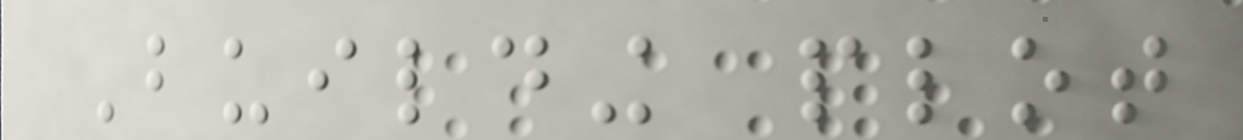Building plot
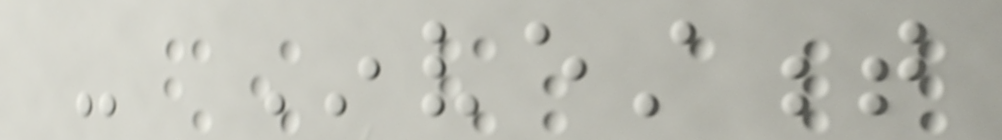- Investment
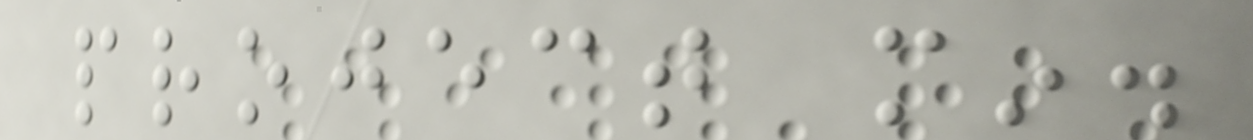project min.
